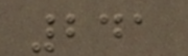241
